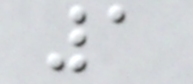1
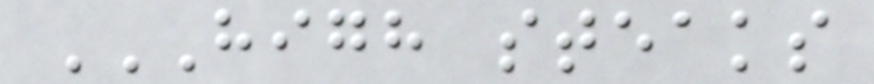HIGH STEAKS
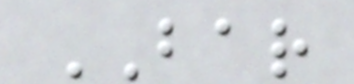BAR
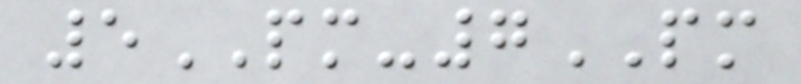5PM-7PM
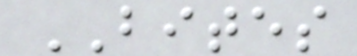BITES
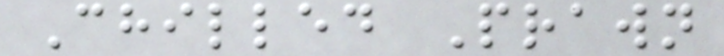Chilled Prawn
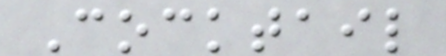Cocktail
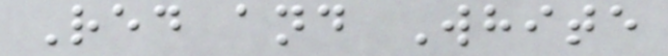Red and White
